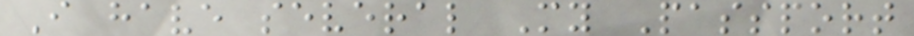I have several My Passport
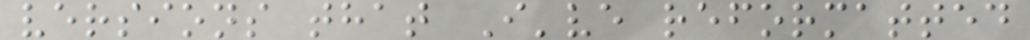versions that I've reformatted
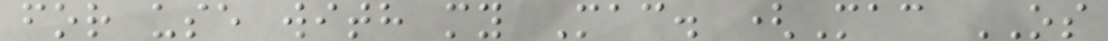for use with my Mac. (Mac OS
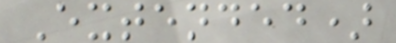Extended)
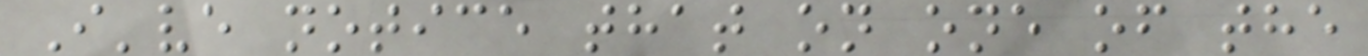I've notice that on one of the
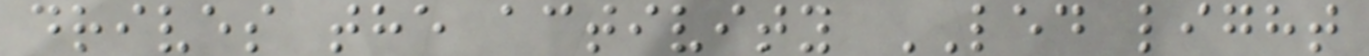drives the activity LED light
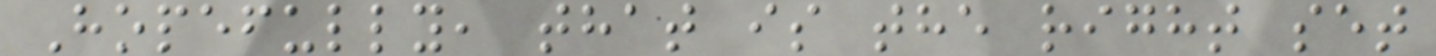Hopefully, that is the right set
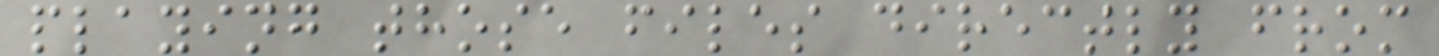playing those files directly from
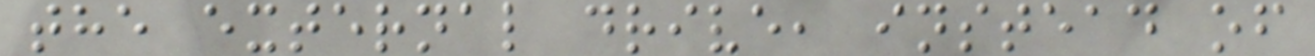the external drive, instead of
